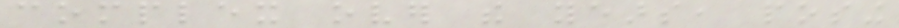complex over the years, posing
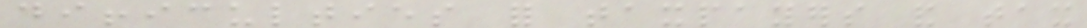difficulties for taxpayers and tax
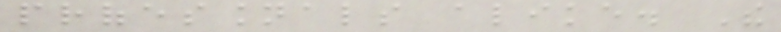professionals alike. The
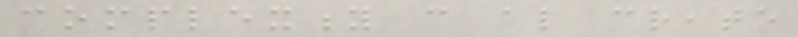complexity can also create
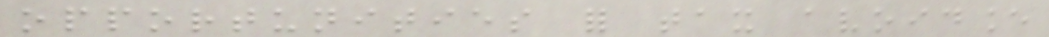opportunities for tax avoidance
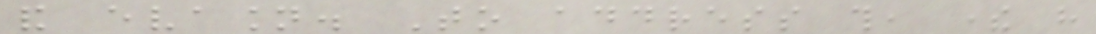and evasion. To address this, there have
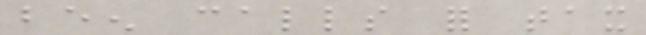been calls for tax
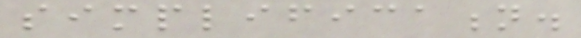simplification.
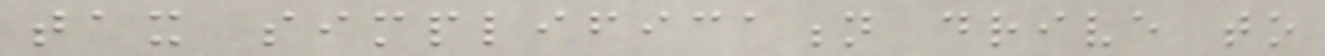tax simplification drive to
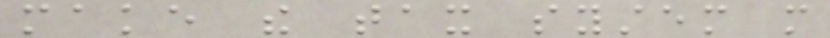make the tax system more
